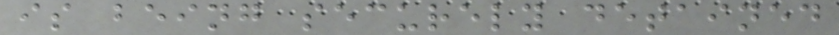is being securely detained
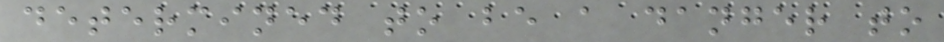determined to be a danger to
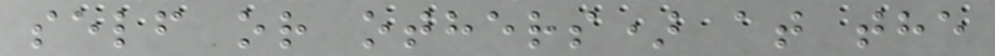self or others) at the
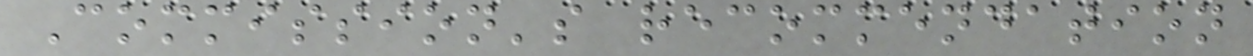Commission's recommendation
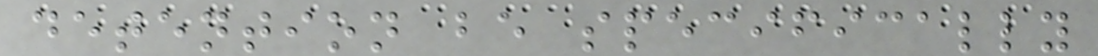detention be specifically
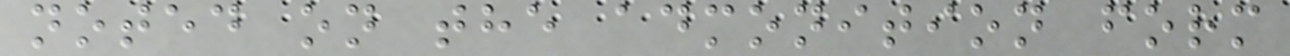noted on the admonition form
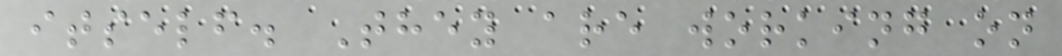itself. They are working on
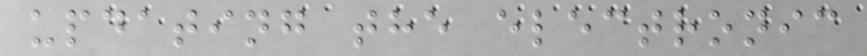updating the electronic
